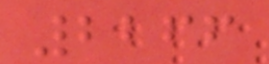2266
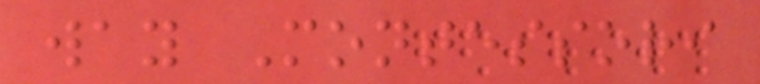way Montessori
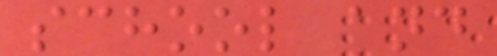school and
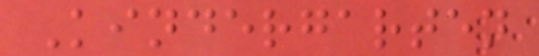Kindergarten
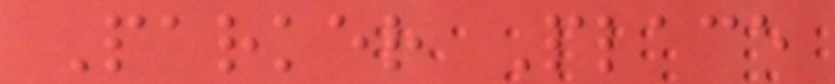Parker Place
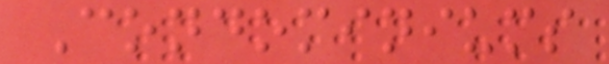Condominiums
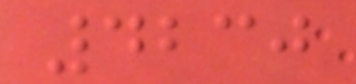4230
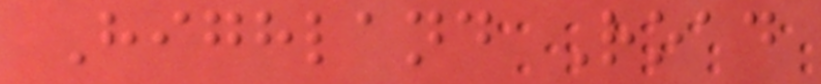Highland Road
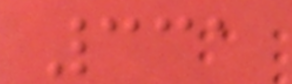331
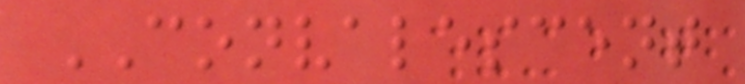CONVALESCENT
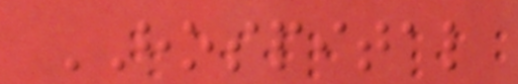HOSPITAL
